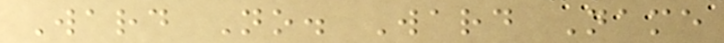Ward No. Ward Name
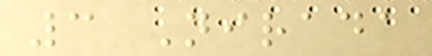3 Nirada
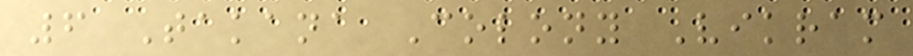6 Takana Colony Vikram
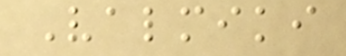Valmiki
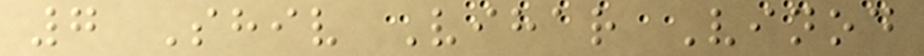7 Shiv Vihar Vinod
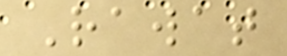Rawat
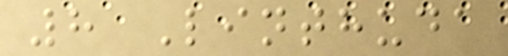8 Linthuda
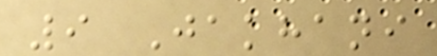9 Jakhani
